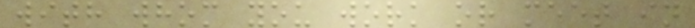with whom you work or meet in
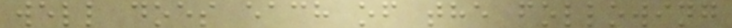well does each of the following
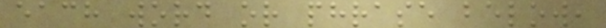each word or phrase below,
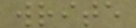write
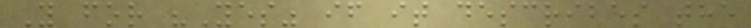Y for "Yes" if it describes the
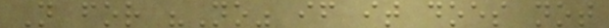N for "No" if it does not
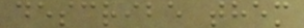describe them
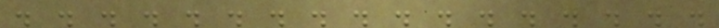. . . . . . . . . . . . . . . . .
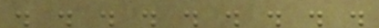. . . . . . . . .
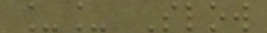__ Slow
